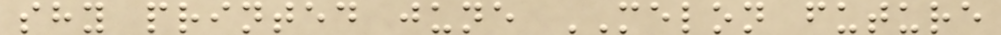shy printed june MELON future
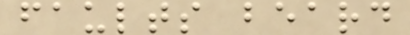faults beard
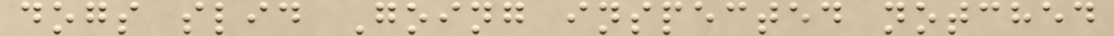dogs slid Going inspected notched
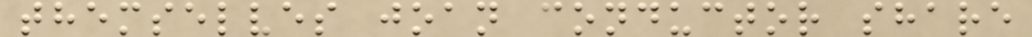themselves joan conductor share
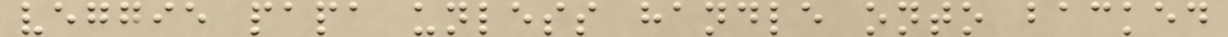veggie papa unless handle onto backed
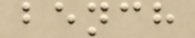bench
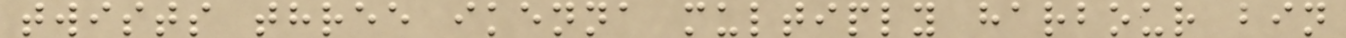twists three ikenna multiply harbour bin
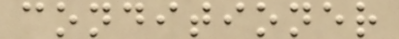conditioner
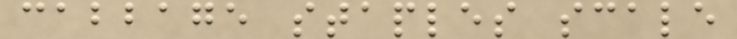cabbage staples scale
